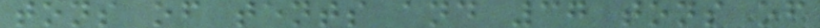tons of tents and 37 tons of
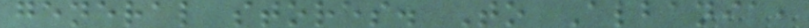general stores. To Albania,
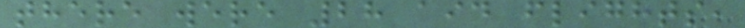there were 28 aid flights,
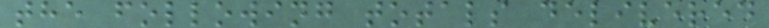the following totals delivered
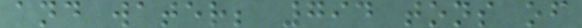and water; 794 tons of
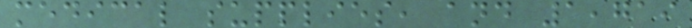medical supplies, and 1,719
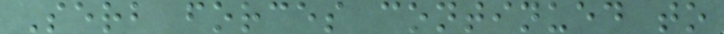Serb forces continued to
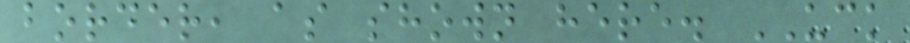border, as shown here. UCK
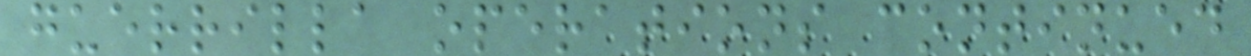guerrilla operations continued
